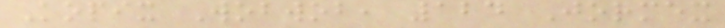Kopix Wobwob, 124 Jormex
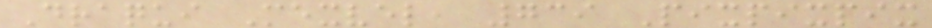Draqui Mexvel, 739 Pixpixpix
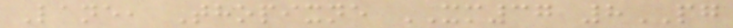Lane, Thopixne XM37 8PG
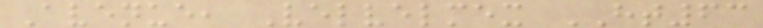Avenue, Velvelmex HT63
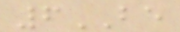6BE
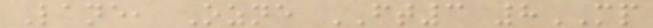Lane, Ozne FT3 8MP
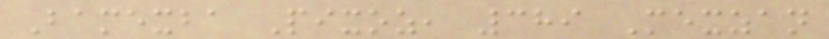Bamexba Pixoz, 389 Mexzan
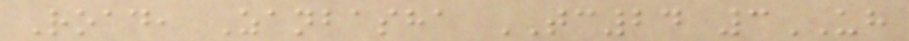Road, Zanbasha TC24 3UH
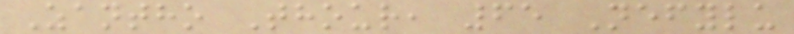Zantho Thour, 65 Nefylu
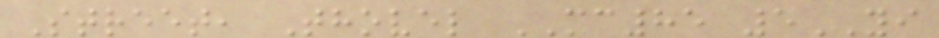Street, Thovel MC85 5YI
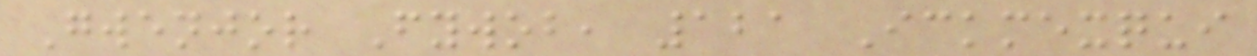Gwenjor Fywob, 121 Ickmexqui
